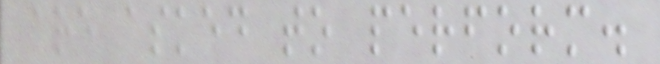are asked to perform.
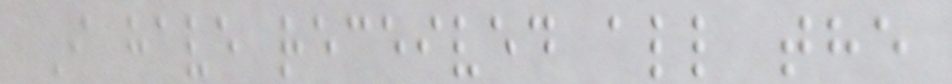I have received all the
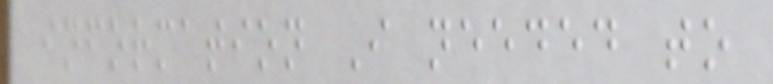information I needed to
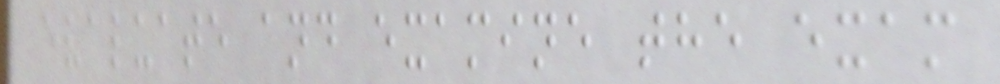evaluate and examine the exam
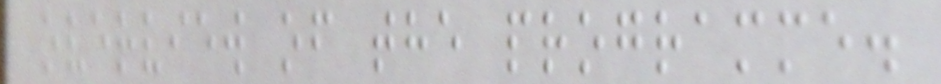overview of the programme.
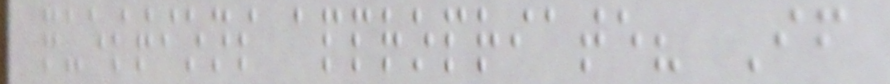questions appropriate? If
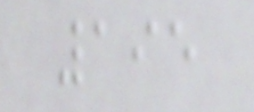195
